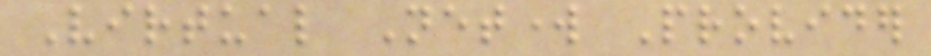Virtual Network Provider
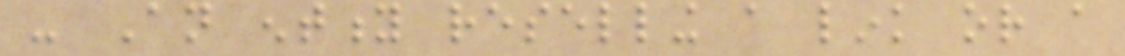- An entity reselling a link or a
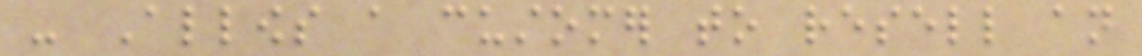- Allows a customer to resell an
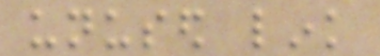unused link
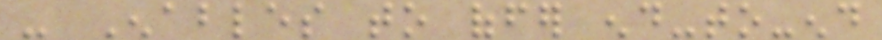- Enables to offer end-to-end
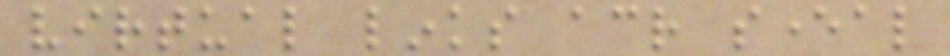virtual links across several
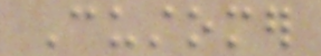Customer
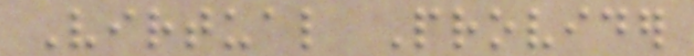Virtual Provider
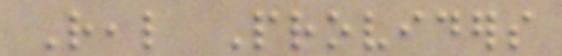Real Providers
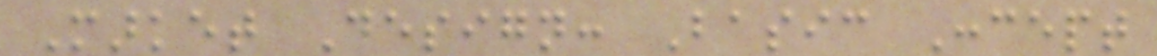Market Design: Basic Concept
